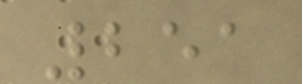251
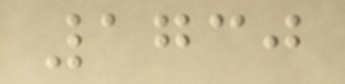1730
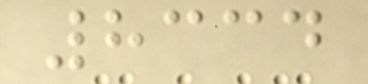8334
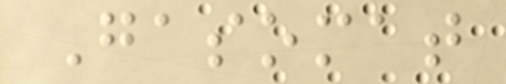Gasomat
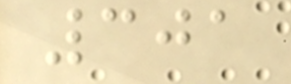301
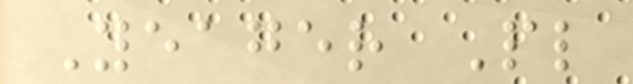Yeager Pl
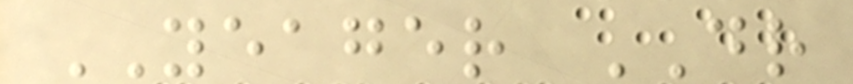YEAGER DR
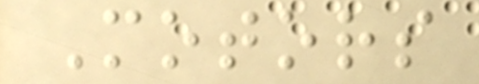Motors
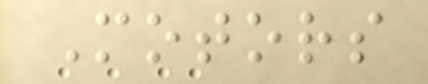Motors
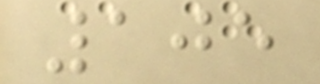105
